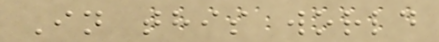In this world
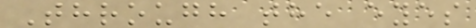Through the eyes
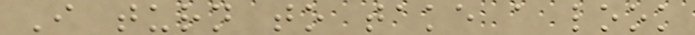I turn to take a look
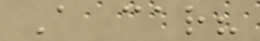A car?
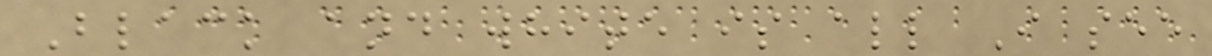Black and white is all I see
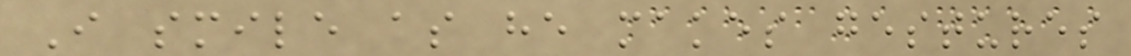I smile as he makes gestures
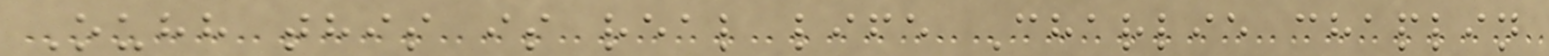Ouhh this is real life Charlie chaplin
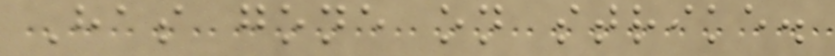Has gone on strike.
